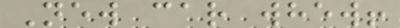New car whew!
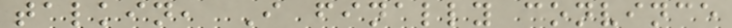talkin, I finally convince
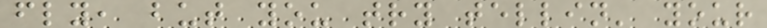fly, but you try tellin' your
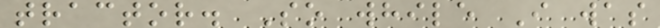tractor. So while I was
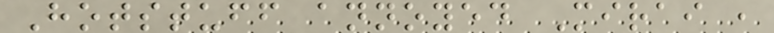Hotstuff annoyed Mirai ,
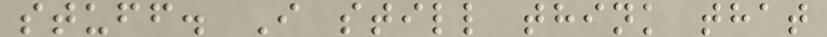stuff. I still think that
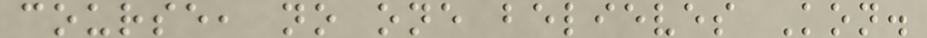course, no one believes Kon.
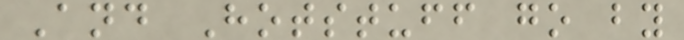And Hotstuff go by
